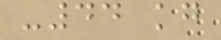-44 kg
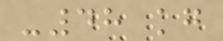-48 kg
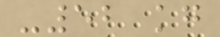-52 kg
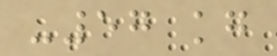-57 kg
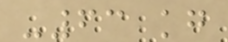-63 kg
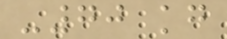-70 kg
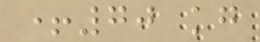+70 kg
